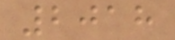2018
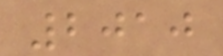2010
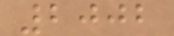2002
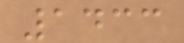1433
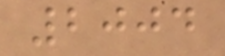2004
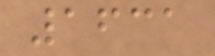1631
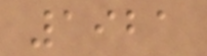1921
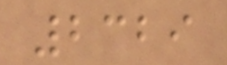2329
